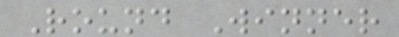Round Winner
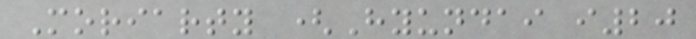Moriarty (Hyundai i20
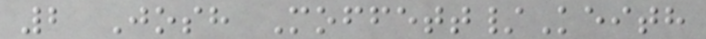2 Josh Moffett/Keith
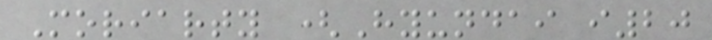Moriarty (Hyundai i20
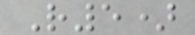R5)
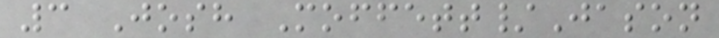3 Josh Moffett/Jason
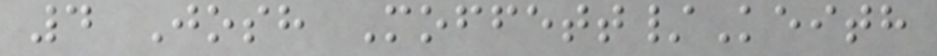4 Josh Moffett/Keith
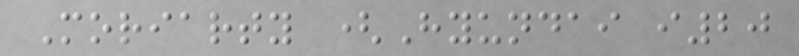Moriarty (Hyundai i20
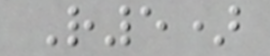R5)
